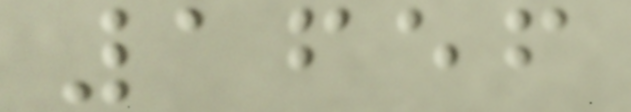1656
